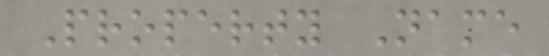Property Name
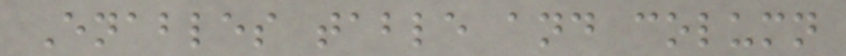Enables table and column
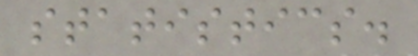statistics.
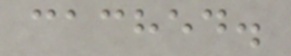cached.
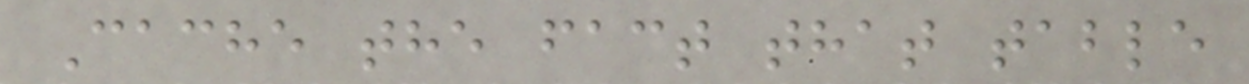Cache the fact that table
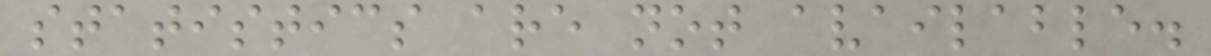statistics are not available.
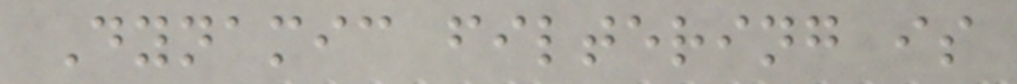Dynamic filtering is
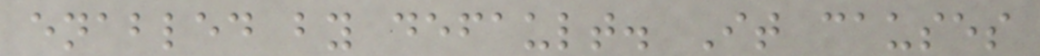enabled by default. It causes
